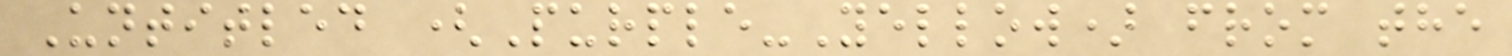Untitled (Purple-Yellow) from the
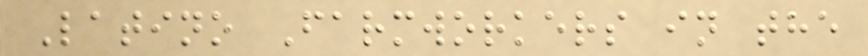Latino Farmworkers in the
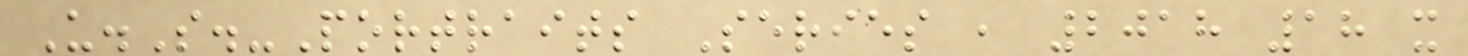U.S.-Portraits Series , 2018 18 x
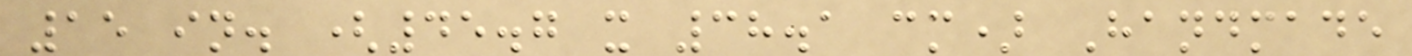15 in. (45.7 x 38.1 cm) Handmade
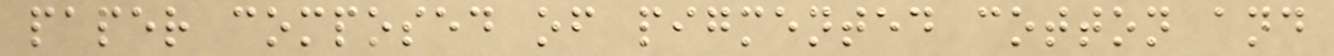paper composed of pigmented cotton and
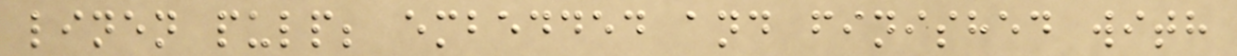linen pulp; embedded and finished with
